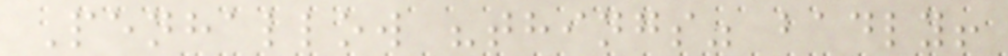Penhallow "things" badly!
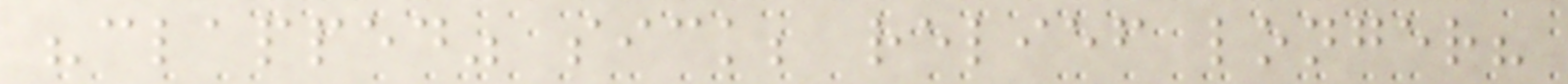"clapped" sick; relief longer?
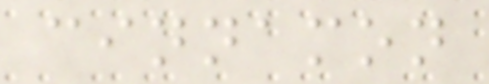cinnamon
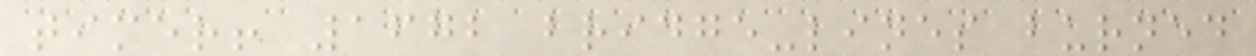timer! 1672 bridge-lines burned
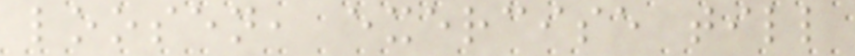loosen, exercise till
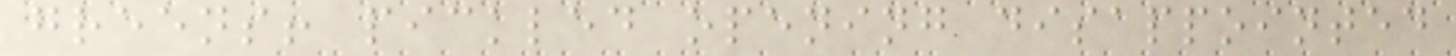greens! pickled opening disappointed
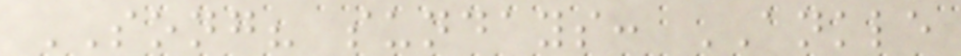SONG? sundays: ANKLE
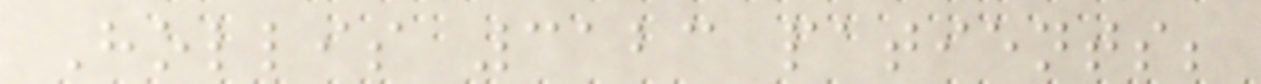Hollis 3123 patients;
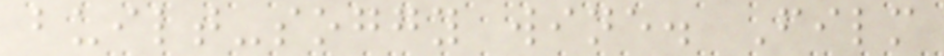built-soggy wine. Film
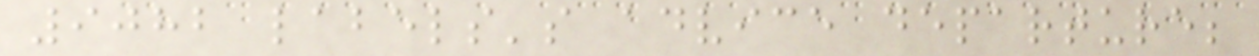9082 labels's advice departure;
